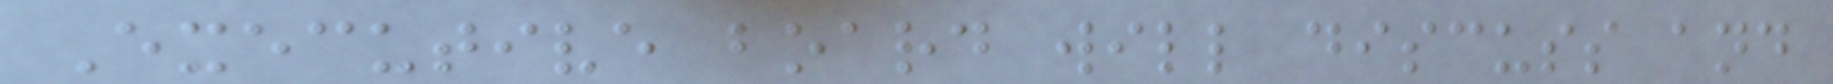Executive board will discuss and
